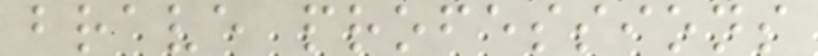brave professions
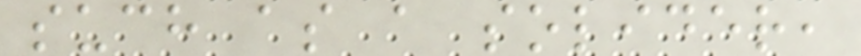such as a solider,
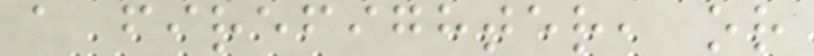a firefighter, or
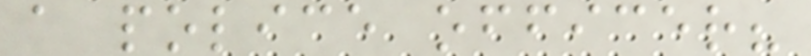a police officer?
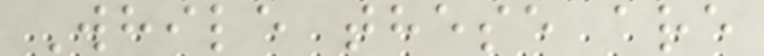While these are
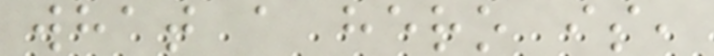what a hero is,
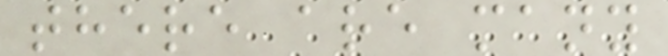there are many
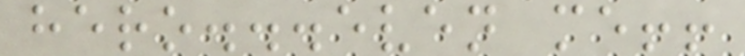hero...even me!!
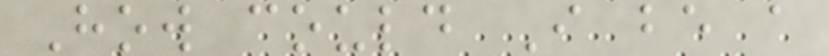How could I be a
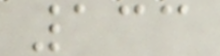133
